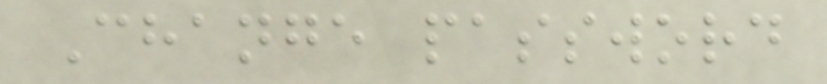Change password
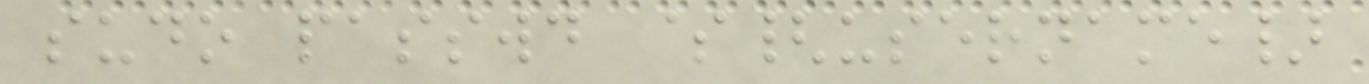sudo passwd ${username}
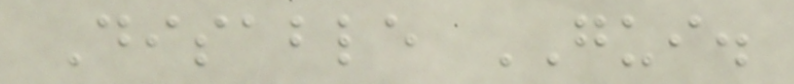Disable GUI.
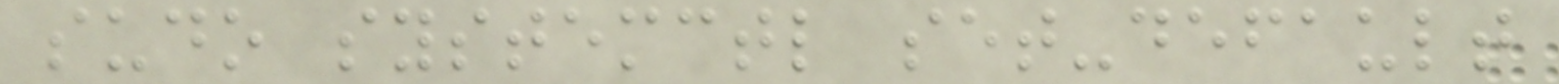sudo systemctl set-default
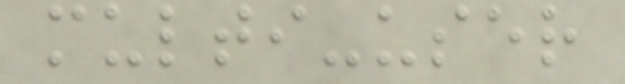multi-user
